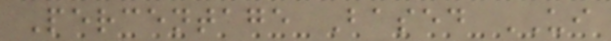Percentage Based UI
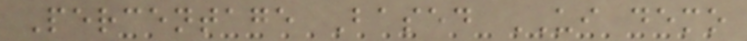Percentage Based UI demo
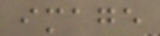image
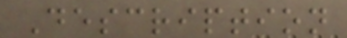Description
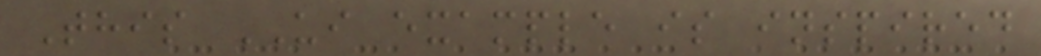This UI example is inspired
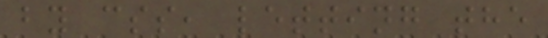by css, letting the
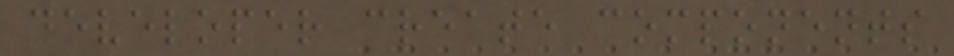developer create components
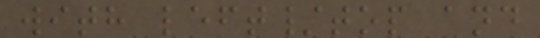with left/top and
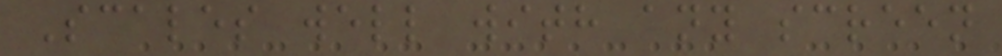Scales well with any screen
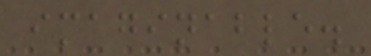imaginable.
